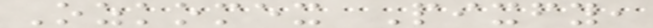Ozkomex Pixfy,
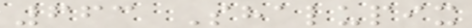663 Shalupix
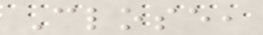Close,
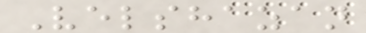Velshazan
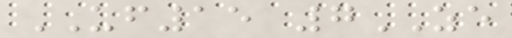UF15 7ZE
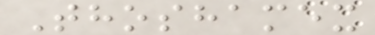Thoshamex
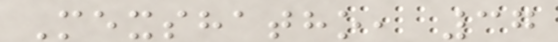Mexshatho, 37
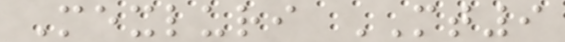Mexluri MT9
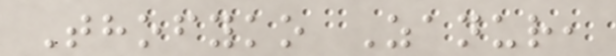Thofyko Zanur,
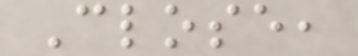Close,
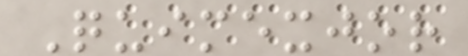Quimexjor
